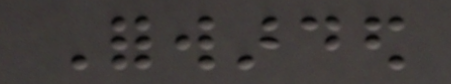Forwarded
